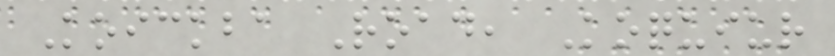Koickba Road, Koquiur
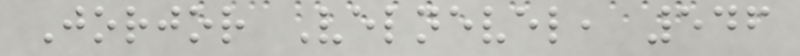Jorjor Velnevel, 546
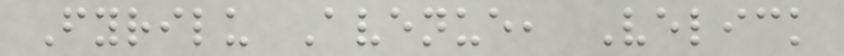Fyrilu Avenue, Velick
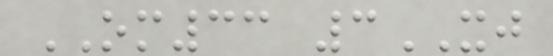OM33 3XJ
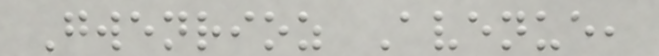Gwenrioz Avenue,
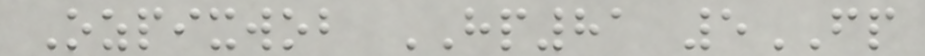Ozpixwob HP81 5FP
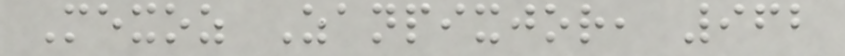Mexoz Zanpixjor, 962
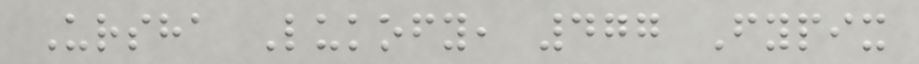Ursha Lukofy, 477 Fypix
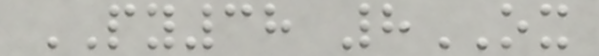PY38 8OX
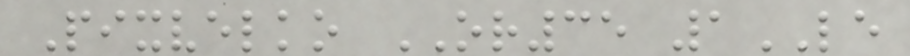Pixvelko OR35 1LE
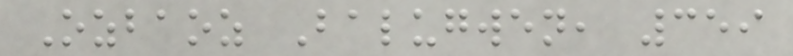Ozbaoz Balugwen, 359
